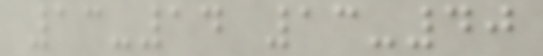13-14 13-40
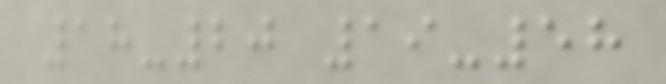18-20 19-58
